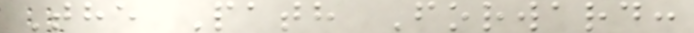The Path Forward:
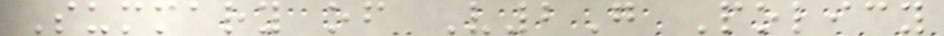Summary of V2G Policy
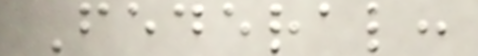Federal:
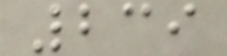239
